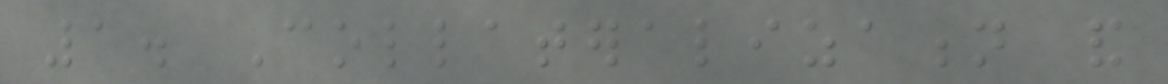1. Collateralization and
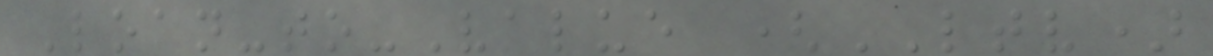Loan-to-Value (LTV)
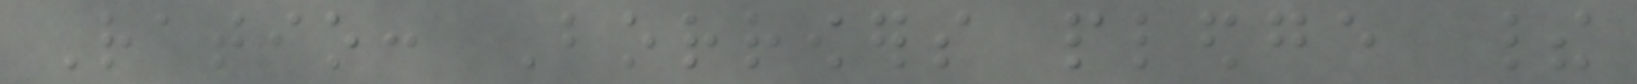Ratio: Borrowers pledge their
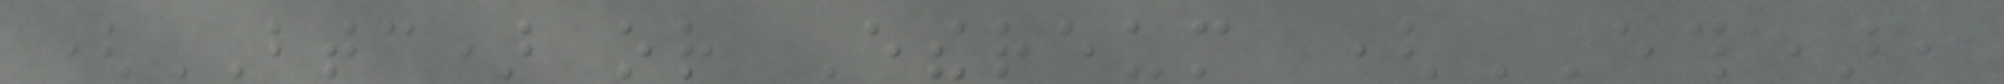(BTC) or Ethereum (ETH),
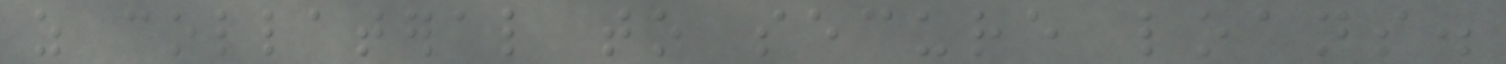as collateral to secure loans.
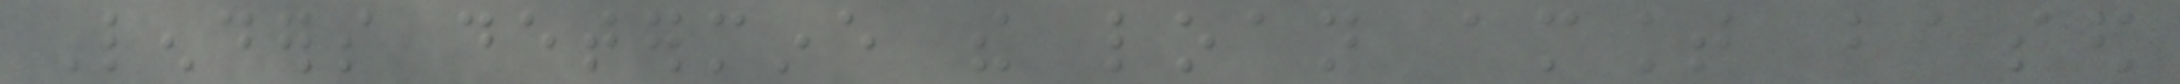Lenders determine the loan amount based
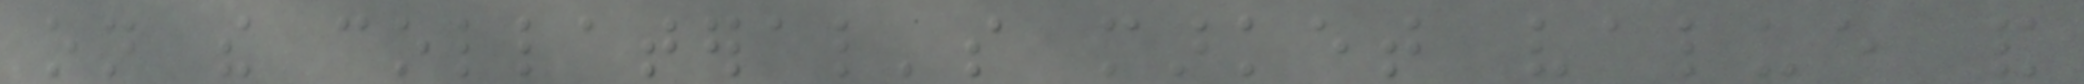on the collateral's market value and
